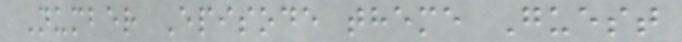Number Episode theme Guest
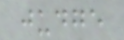judge
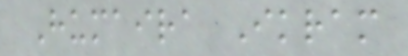Humaira Ikram
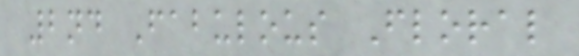2nd Fabulous Floral
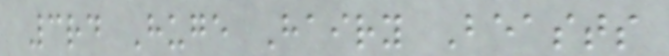3rd Huge Hairy Beasts
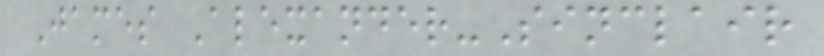James Alexander-Sinclair
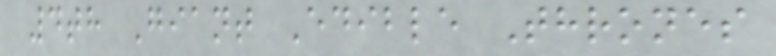4th Giant Edible Thrones
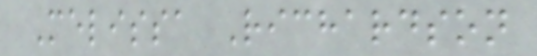Melissa Richardson
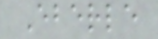Eberle
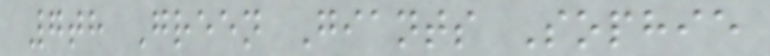7th Green Giants Sophie
